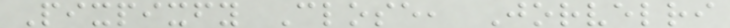Pixpixfy Close, Jorvelri
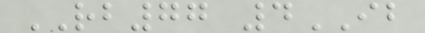RB77 4IB
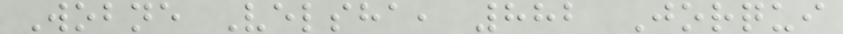Wobne Velsha, 882 Jorqui
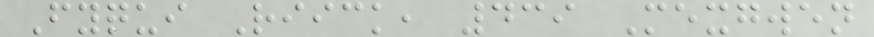Fyqui Riick, 439 Mexgwen
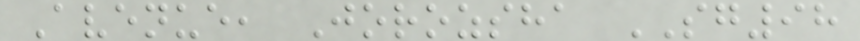Avenue, Jorozsha SG98
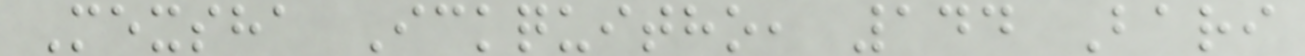Mexsha Ickquitho, 144 Bari
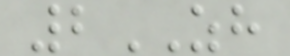2ZH
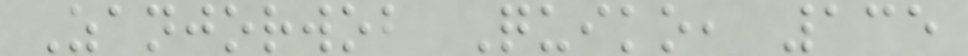Zanjorwob Quiko, 135
